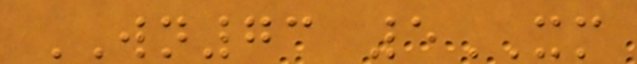WN73 5XM
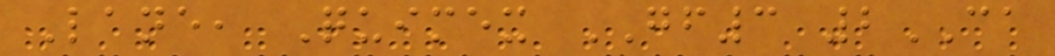Lane, Quimex GF3 2CA
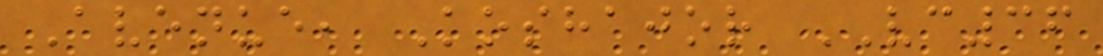Avenue, Koshajor VC36
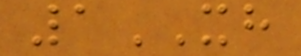1XH
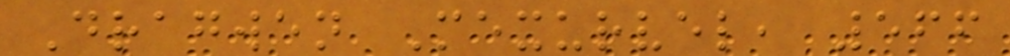Dragwen Mexurvel, 566
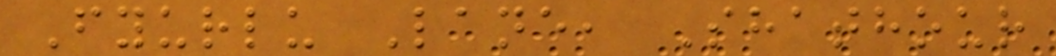Fyurlu Lane, Shathour
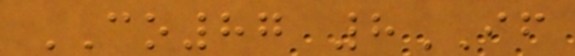CO87 8IF
